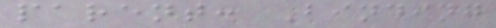parent: Binding
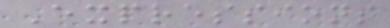Expressions
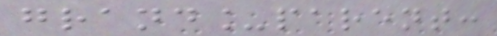grand_parent:
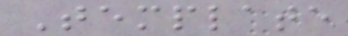Template
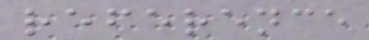reference
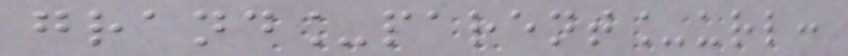grand_parent_url:
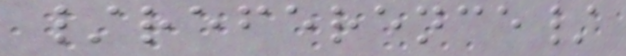/reference/
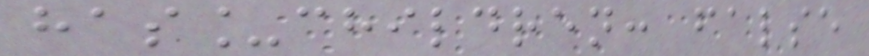has_children: false
